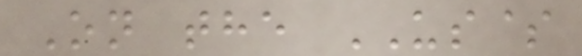On the US$
